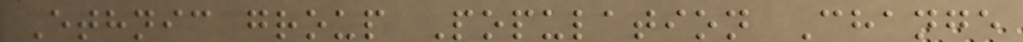Ethnic group Population Change
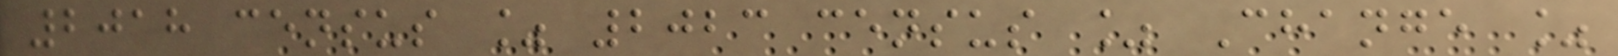2018 census % 2023 census % Change %
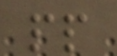pp
